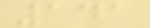141
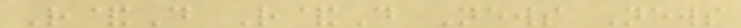R&D R&D News News
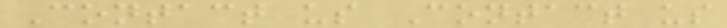Contact us Contact us
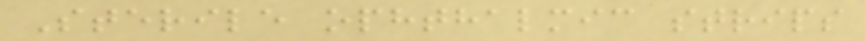Sterile ophthalmic strips
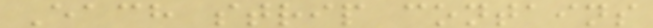Each strip contains
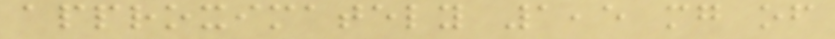approximately 1,5 mg of
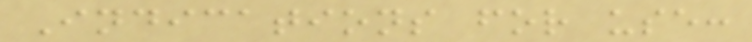Indications for use:
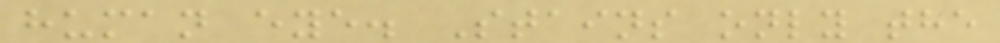human eye. Stains only the
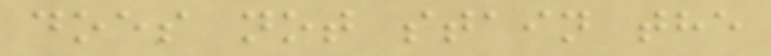does not stain the
